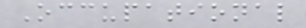Occupational
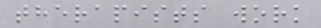therapists work
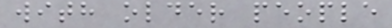with older people
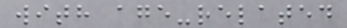with age-related
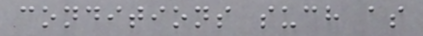conditions such as
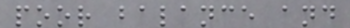poor balance and
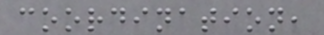coordination,
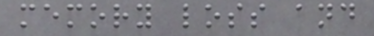memory loss and
